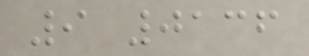9 0136
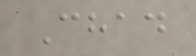Chad
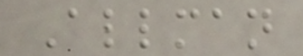Allman
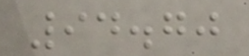94.70
